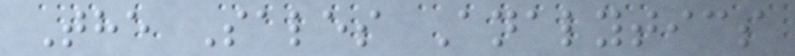The Sales Analytics
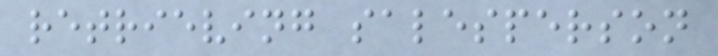retrieving salesperson
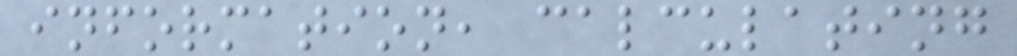information, calculating
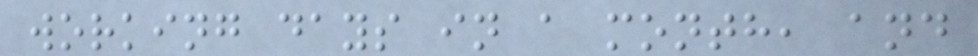working days in a month, and
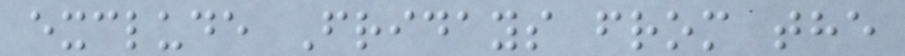exclude Fridays from the
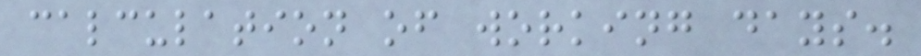calculation of working days.
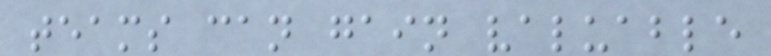teams can gain valuable
